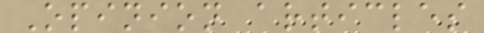Opinion articles
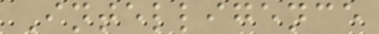Intelligence
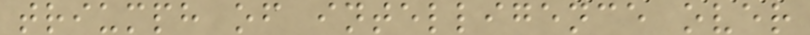triumph of intelligence over
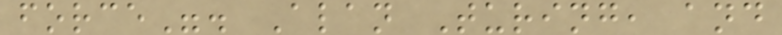force". Alan Turing, and
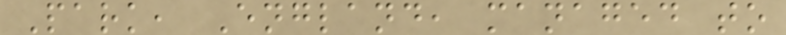Park, England, managed to
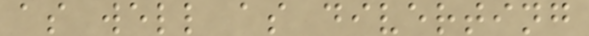as well as diverting
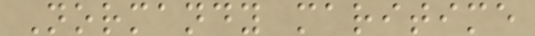Normandy maritime
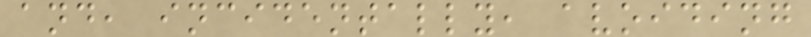and, incidentally, avoiding
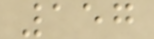157
